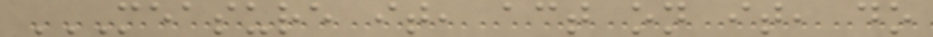MEASURE IT, ACT ON IT, DO
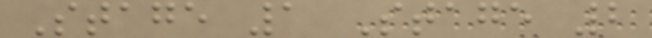Stage 1 Stage 2
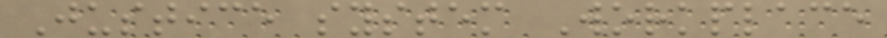Justice system Workplace
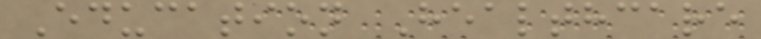Education Healthcare
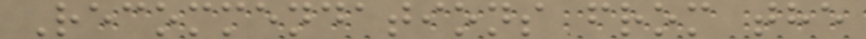Recommendations from the
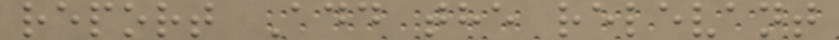report Add the relevant
